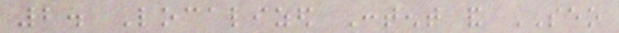2. Localized Content and SEO
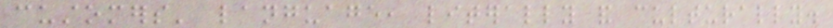customers' language, literally and culturally.
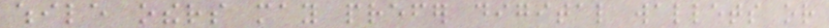while others may prefer digital wallets or
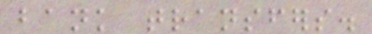bank transfers.
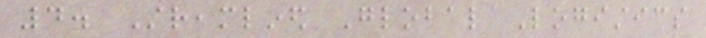4. Streamlined Global Logistics
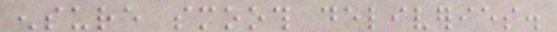ensure smooth deliveries.
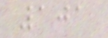101
